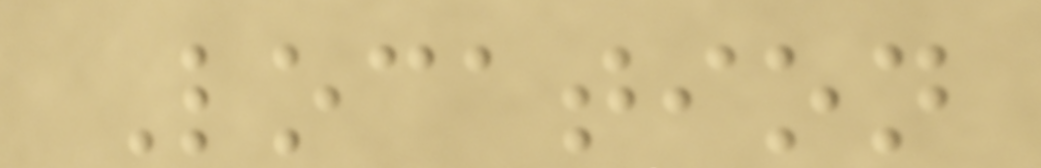Location
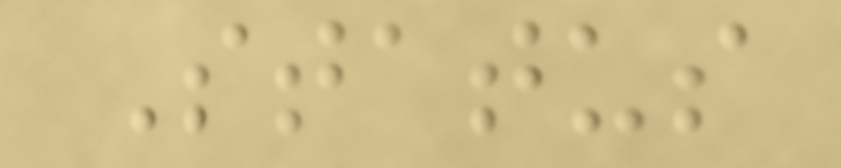Status
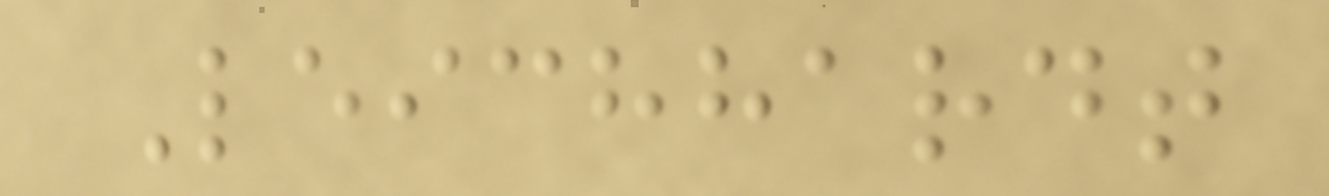Leichhardt
